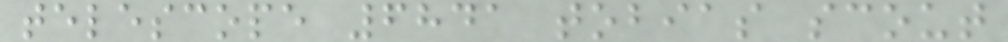telescope 6841 tobias scout
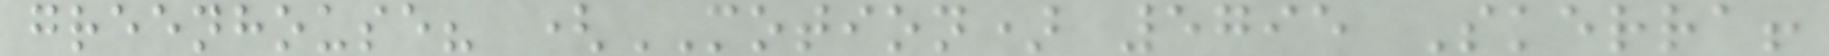greenhouse? (MOTION) 5795 Skerra!
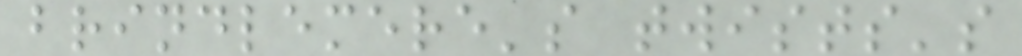brindlemere's twists's
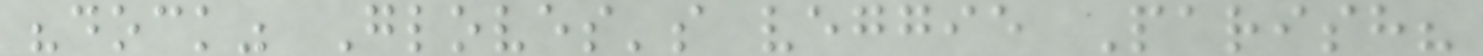"dock" Gloves's veggie Parish?
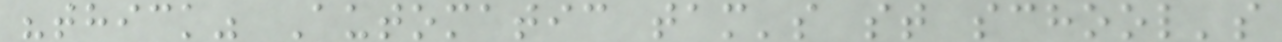"thick" Automatic tam's st school's
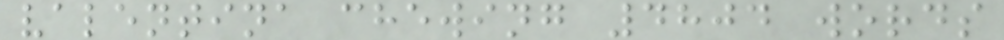valentina chewing 4804 words
